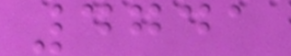4741
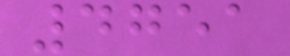4751
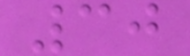30
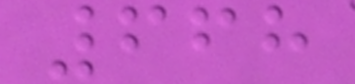668
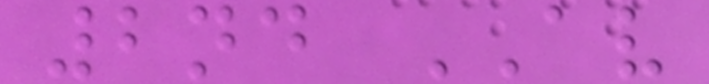2nd AV
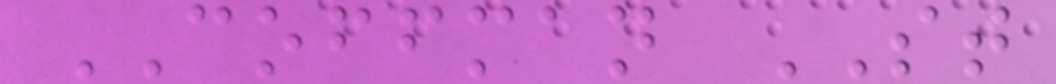COFFMAN ST
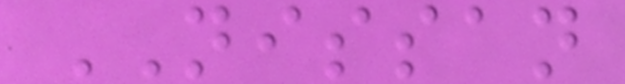NISSAN
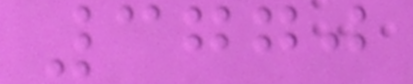3770
